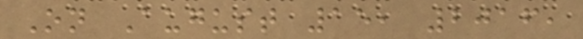On August 15, 2016,
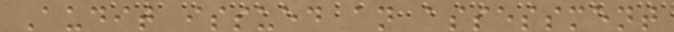Audit issued an assessment
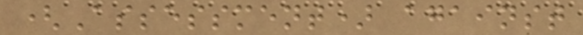(Assessment) against
